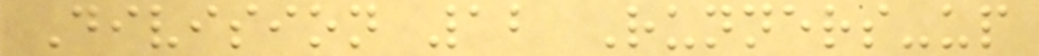Division 12 Runners-up
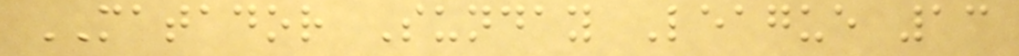MATADOR Sunday League 13
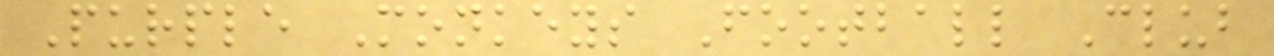Purple Monkeys Football Club
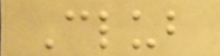Club
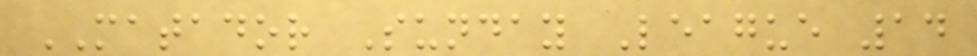MATADOR Sunday League 14
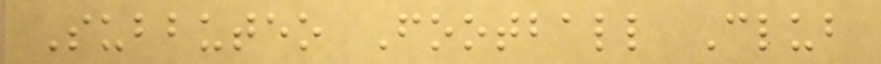Subbuteo Football Club
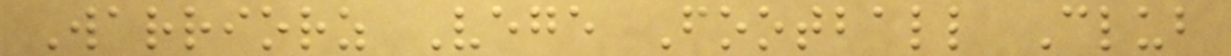Warriorz Vege Football Club
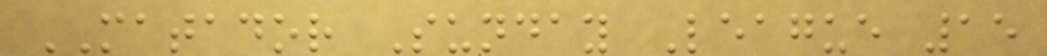MATADOR Sunday League 15
